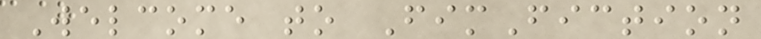Welcome to FimFiction
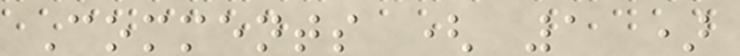Comments ( 1 )
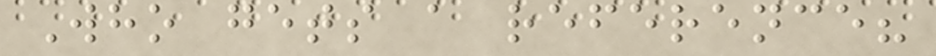Who gets a reference?
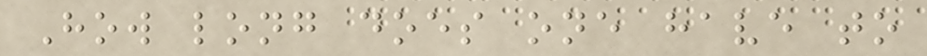How long does one have to
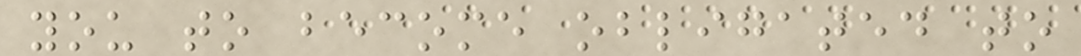you to become obligated to
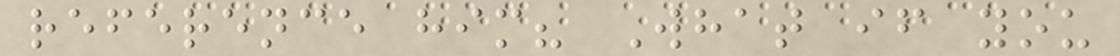reference him? What if you
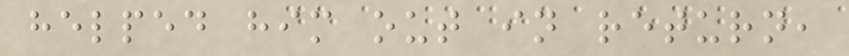helped him out in return,
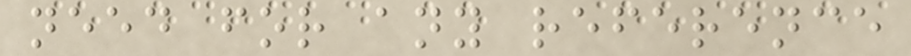need for any reference
